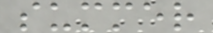summer
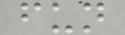fun
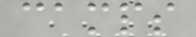camps
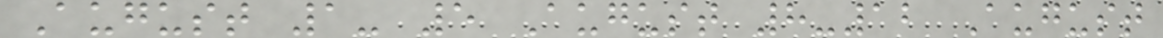August 1- 5 August 8-12 August
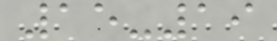15-19
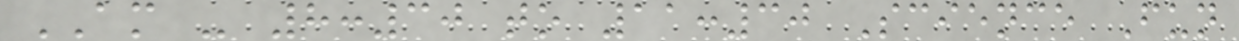AM - 8:30 to 11:30 Science Fun
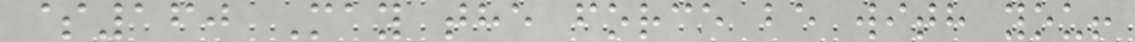$160 May the force be with you!
